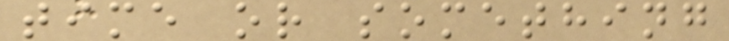time or something
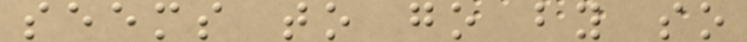seems to go by so
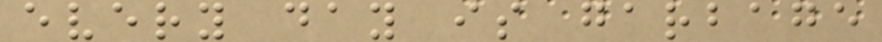every day is garbage
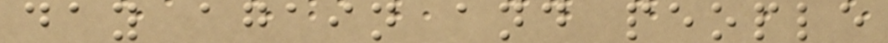day again and people
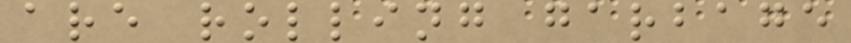are rolling garbage
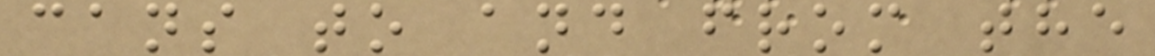cans to and from the
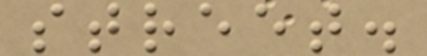street.
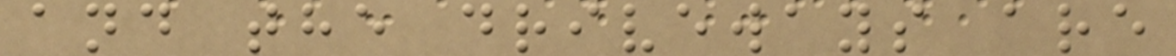and the driveways are
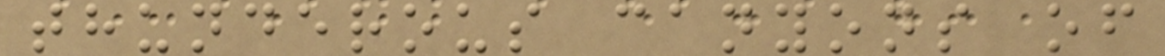thunderous canyons of
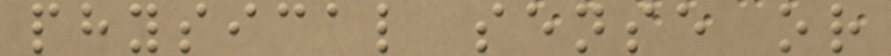physical sense or
